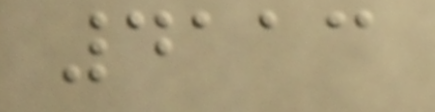4113
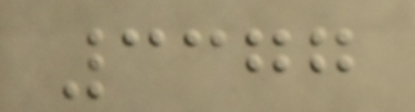3377
